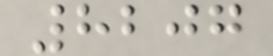8207
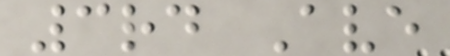3rd Ave
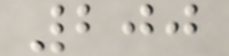200
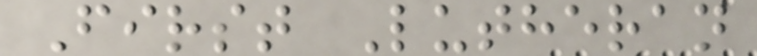First Lutheran
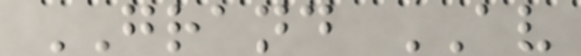GRAND AV
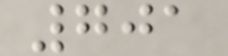701
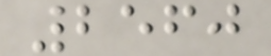2560
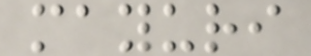mayuri
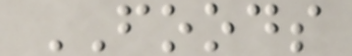FOODS
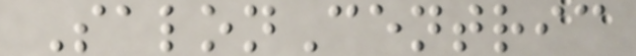SalonCentric
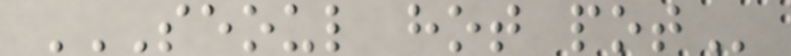SEOUL HOT POT
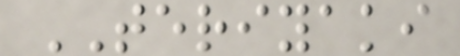TERIYAKI
